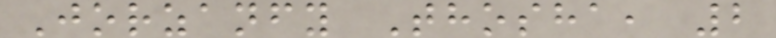Jorzanfy Thosha, 2
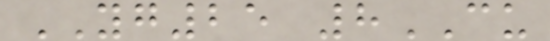YG25 8CU
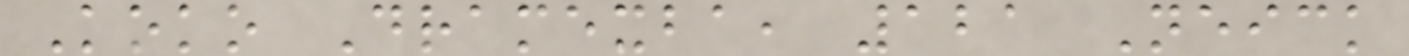Koko Dramexba, 121 Neick
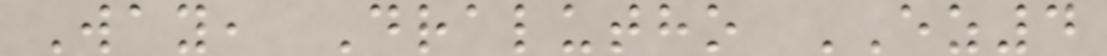Way, Dralutho EZ4
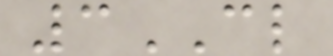3CL
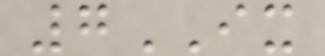7IX
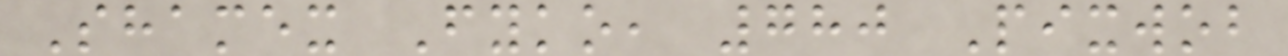Shamex Fyko, 780 Pixwob
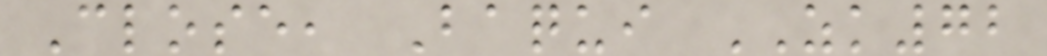Close, Baqui ZK72
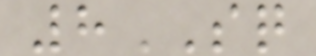8SQ
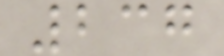237
